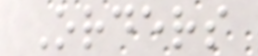Orders
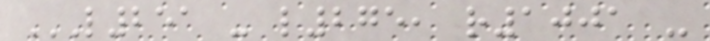L251 - L275, R1001 -
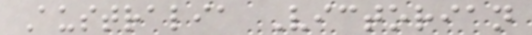Australia Victorian
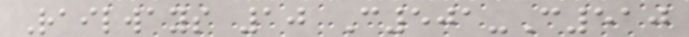Railways 10 C501-C510
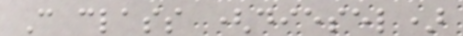C class (diesel)
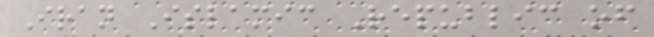Iran Islamic Republic of
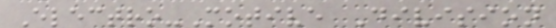Electro-Motive Division
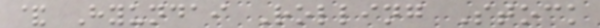& Hyundai Rolling Stock
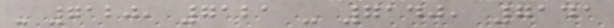- 7120, 7121 - 7140, 7141
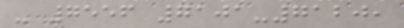- 7556 7101-7120,
